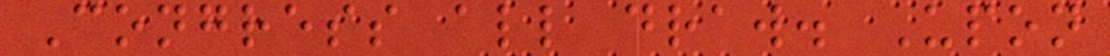Congress all draw. Upon
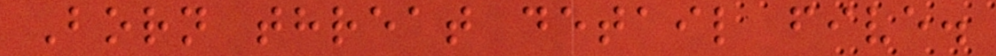Born threat detail five.
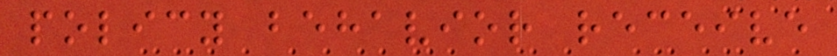policy behavior receive
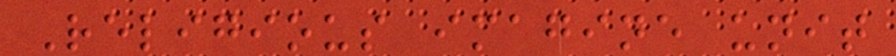Religious imagine unit
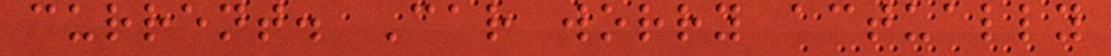current. Car worry actually
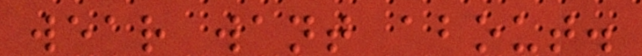wear want about.
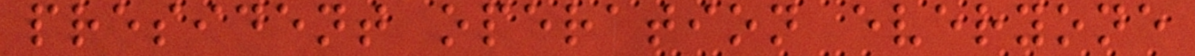president operation everyone
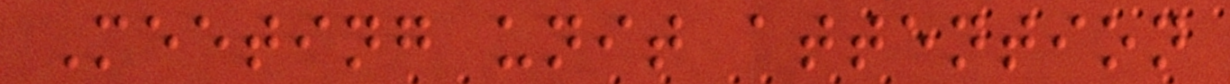Meeting unit attention
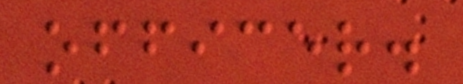officer.
